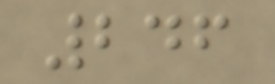246
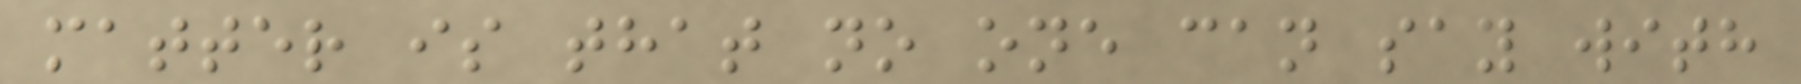matter is that no one can say with
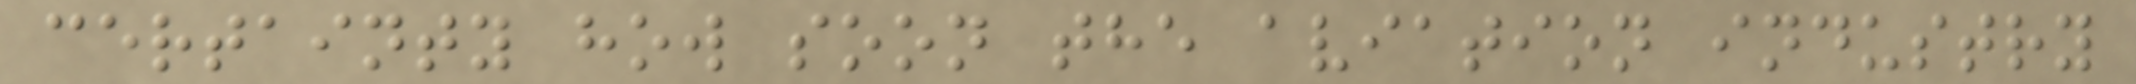certainty how soon the aviation industry
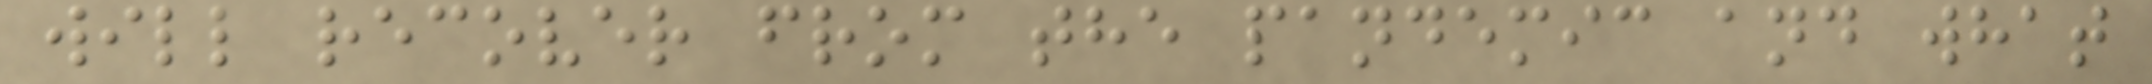will recover from the pandemic and what
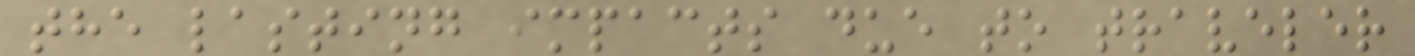the lasting impacts due to traveler
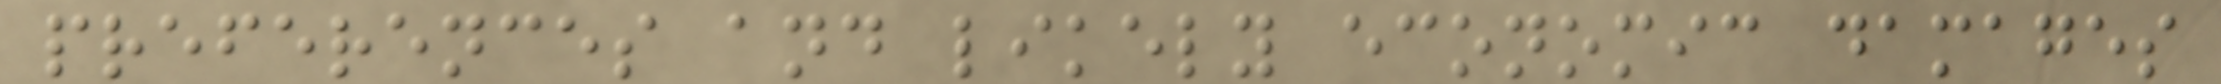preferences and likely economic damages
